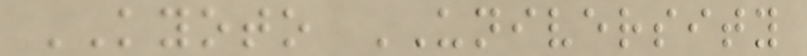KYOTO UNIVERSITY
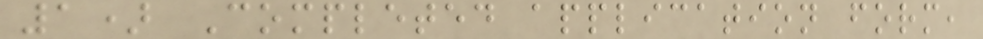1) Completed application form,
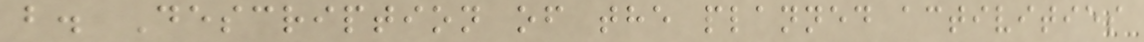b. Description of the planned activities
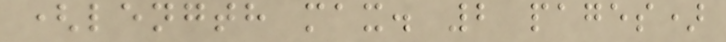(length max. 2 pages)
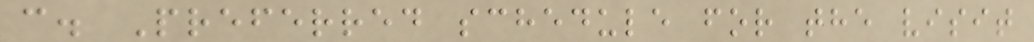c. Preferred schedule for the visit
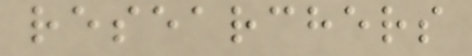researchers
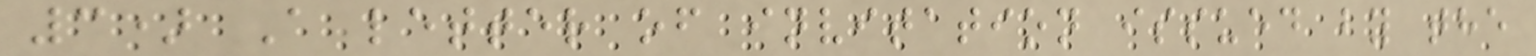3) A letter of invitation issued by the
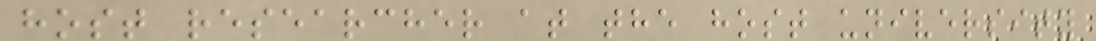host researcher at the host university
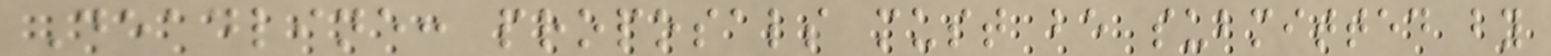Deadline: proposals must be submitted by
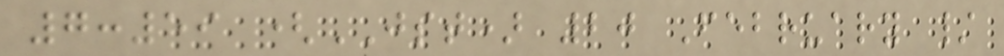7:59 (JST) 20 February /
